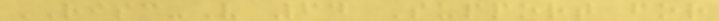RISC-V 64 Support for
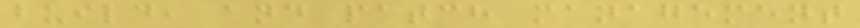build, and patch management
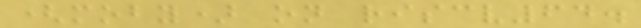(moby) on riscv64.
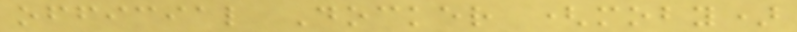official Docker (moby)
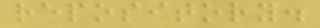repository.
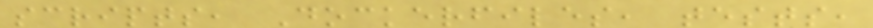scripts, Dockerfiles, tests,
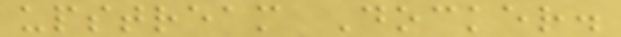upstream Docker.
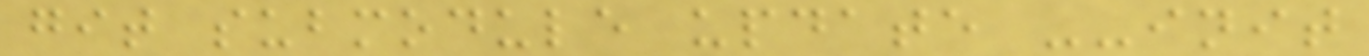git submodule update --init
